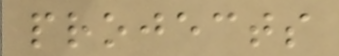projects
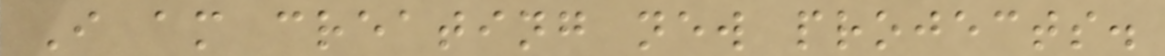I am creating new projects.
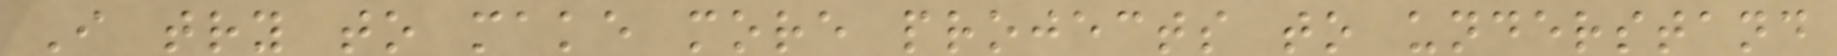I try to make more projects to understand
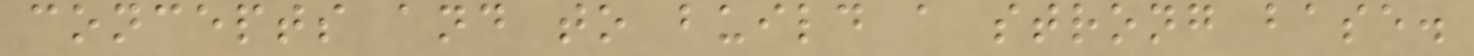concepts and to build a strong base.
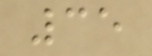35
